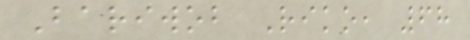Bariwob Riko, 68
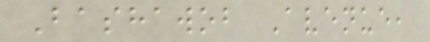Bashawob Avenue,
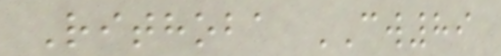Rithoba CW89
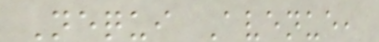Nequi Avenue,
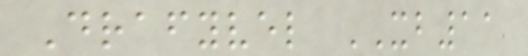Drafyvel XB11
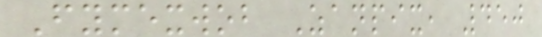Fymexwob Zanpix, 450
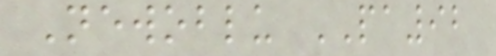Newoblu PA92
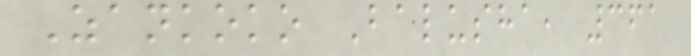Zankoko Balusha, 361
